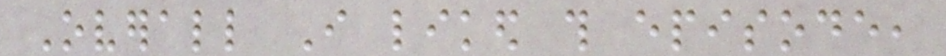Overall I liked this episode,
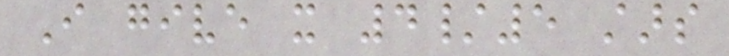I give it 4/5 stars
